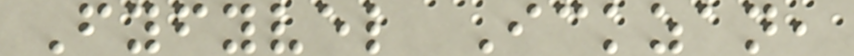Fyfyvel Ickzan,
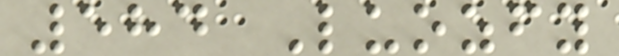584 Luozfy
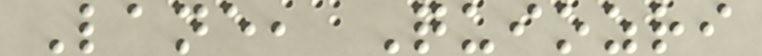Lane, Quiozri
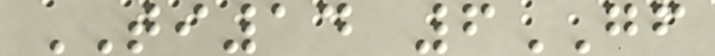TI14 6GF
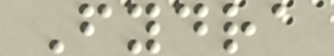Fydra
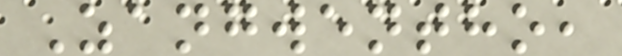Zangwentho,
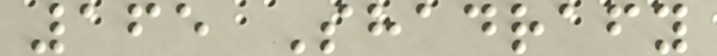165 Shadrafy
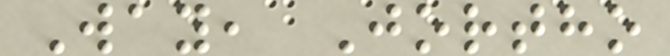Way, Jortho
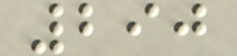290
